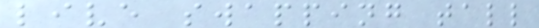live swapping tall
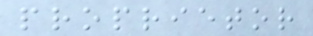proprietor
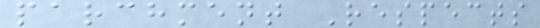parchment Respects
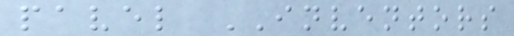pavel INVENTORS
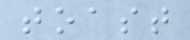toast
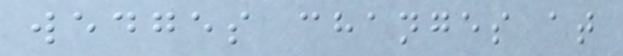wedges changes at
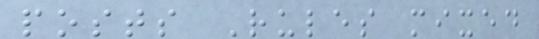posts Rules mixed
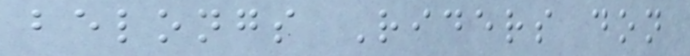belongs Riders don
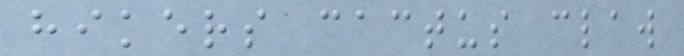hikers cactus claw
